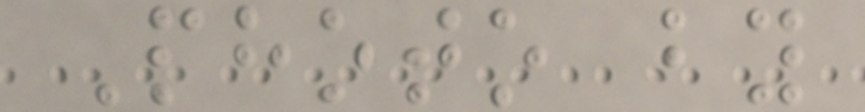Photo by
